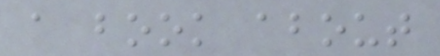a book about
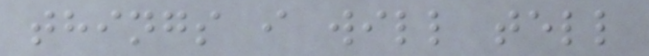things i will tell
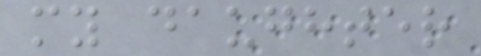my daughter
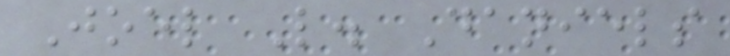Joel L. Daniels
